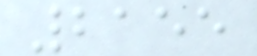2155
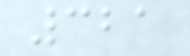321
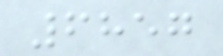6857
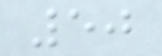50
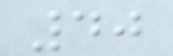40
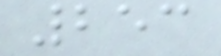253
